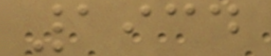1934
